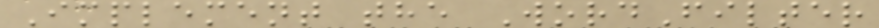Implement the WordFilter
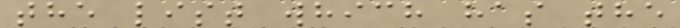the list which has the
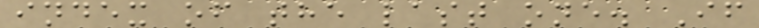index of the last one. If
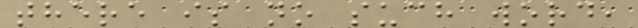there is no such word,
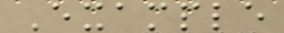Example
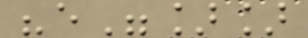"e"]]
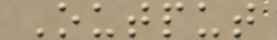Output
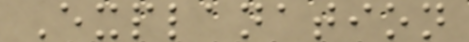Explanation
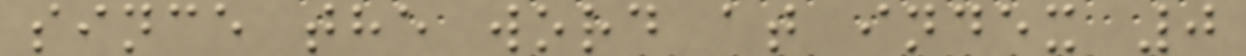since the word at index 0
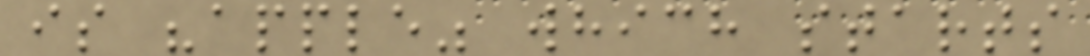is "apple" which starts
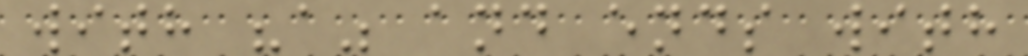with "a" and ends with
